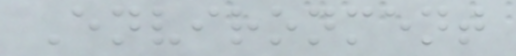Environment
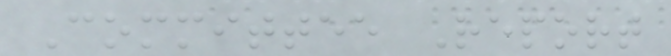Committee Report
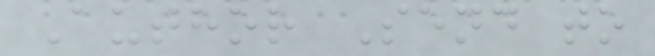Author Send to
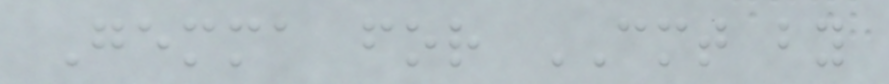Gemma for CMT by
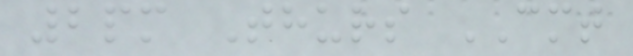2pm Thurs CMT
